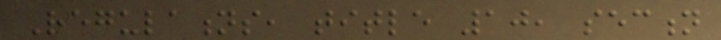Regulations, title 10, section
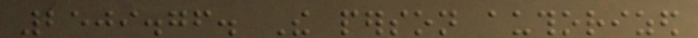2509.76. The person authorized
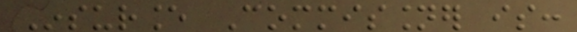Insurance Commissioner is:
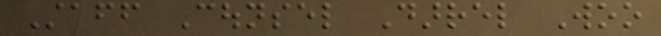Staff Counsel Darrel Woo
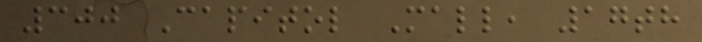300 Capitol Mall, 17th
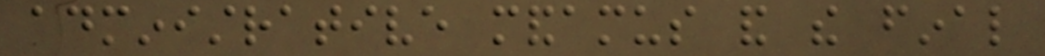administrative mandamus and the final
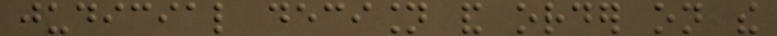judicial decision and order on the
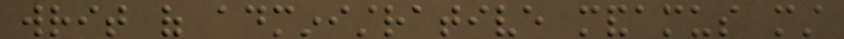writ of administrative mandamus must
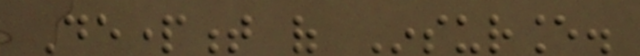Department of Insurance.
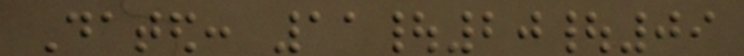Dated: 11|20|09
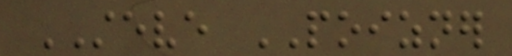STEVE POIZNER
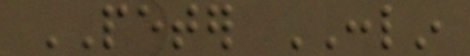PETER CONLIN
